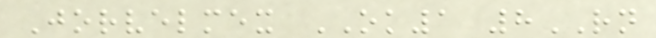Jorvelmex OK1 8RN
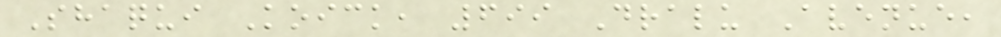Shaqui Koick, 699 Dralu Avenue,
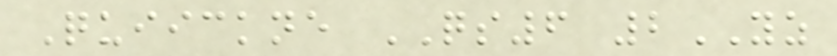Quiickne QS6 2YZ
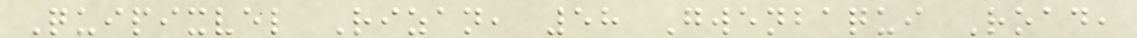Quipixvel Rizan, 58 Gwenbaqui Road,
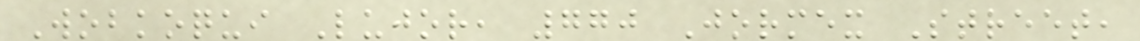Wobkoqui Lujor, 770 Jormex Street,
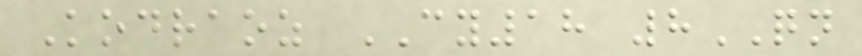Kodraoz CY18 8QN
